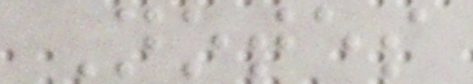Notes
